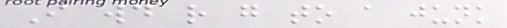I would rather go to a junk
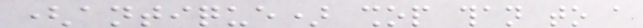(antique) shop than to a
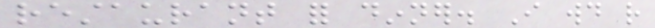restaurant for dinner. I would rather
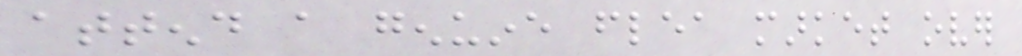attend a genuine flea market over
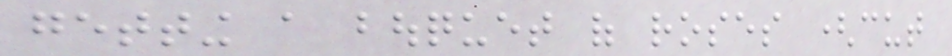getting a bouquet of roses (cut
